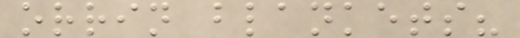orrin blankets?
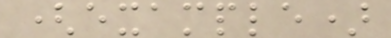(example)
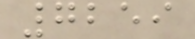7259
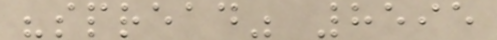"spread" 8595
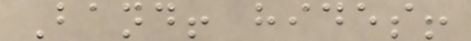Band! hides!
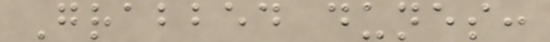Grabbed dunes:
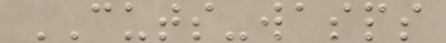CUTS-wasps
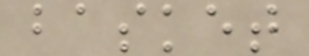basket
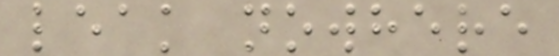leak nowhere
